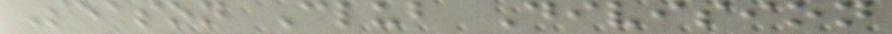Season Club Division
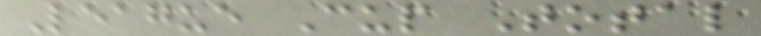League Cup Total
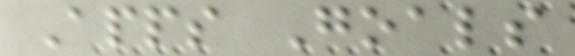Apps Goals
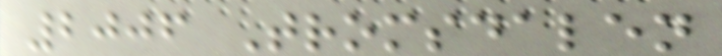2006 Tromsdalen
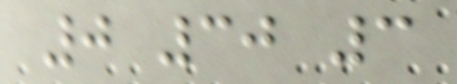0 30 3
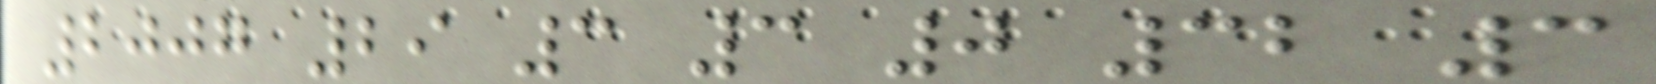2007 29 3 3 0 32 3
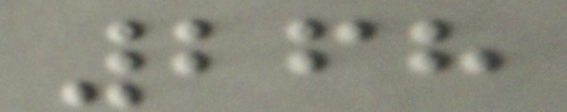268
